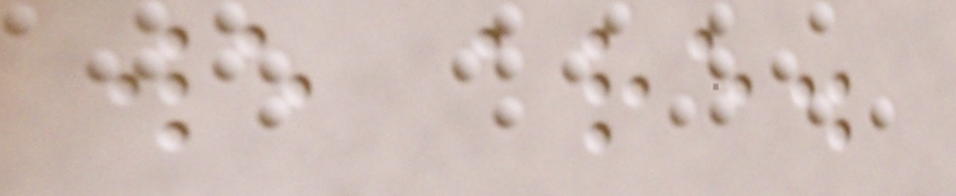we are.
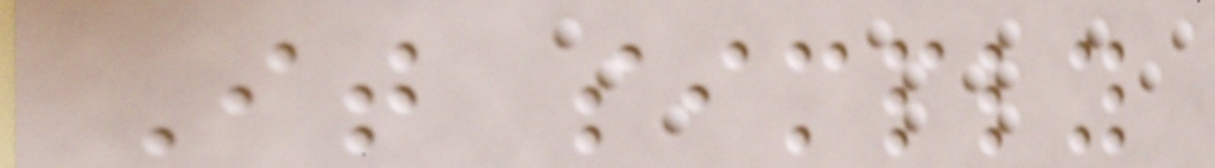It simply
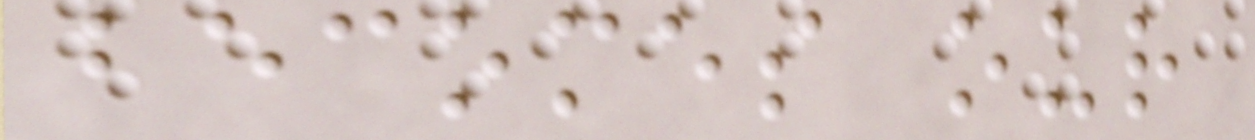becomes our
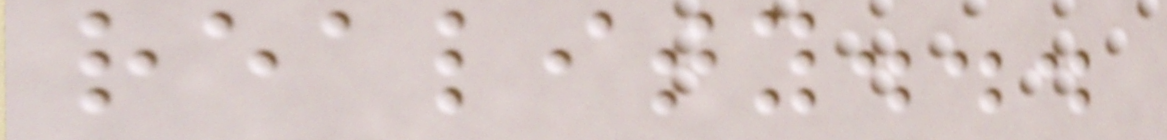reality...
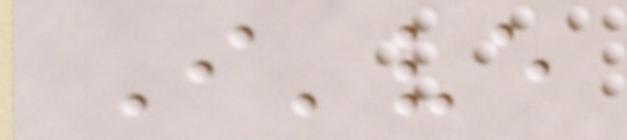I've
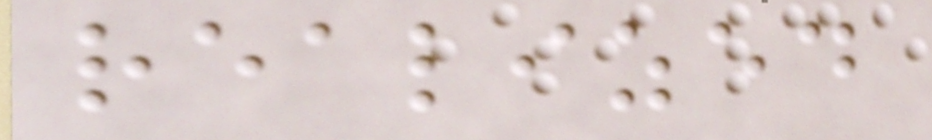realized
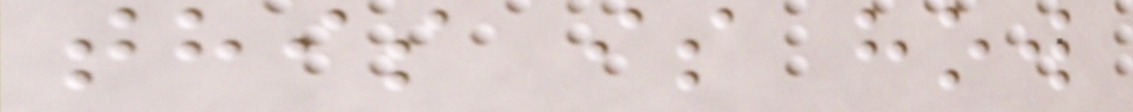this is how
